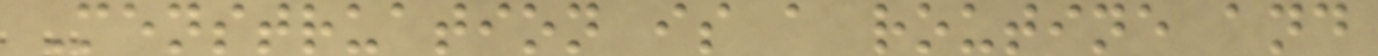Menstruation is a routine and
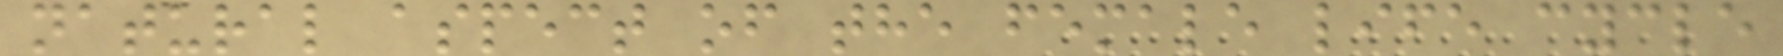natural aspect of the female life cycle
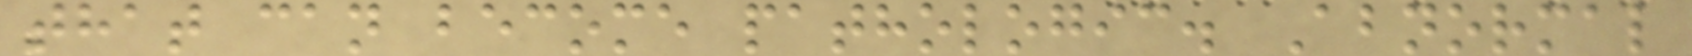that can become pathologic. Abnormal
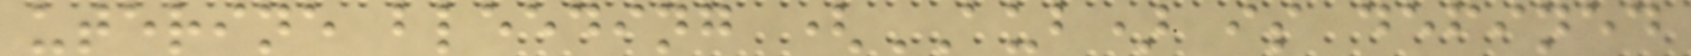uterine bleeding (AUB) is defined
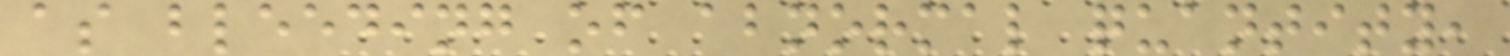as bleeding of abnormal quantity,
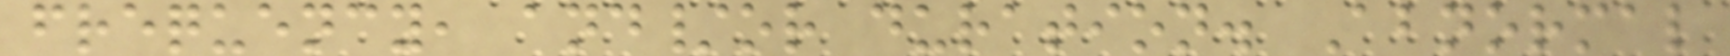frequency, and/or duration. Abnormal
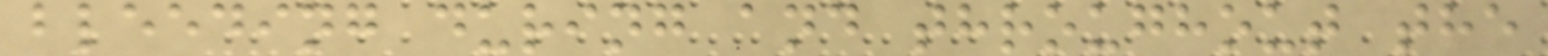bleeding during and throughout the
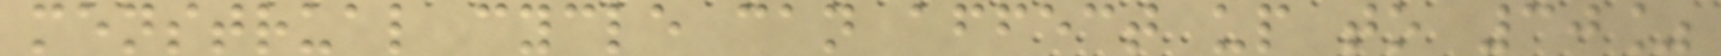menstrual cycle can affect up to 30%
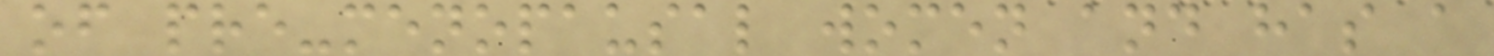of pre-menopausal women and has a
